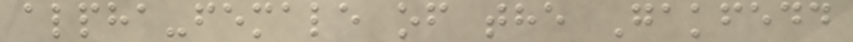alpha-female of the Gakfedd
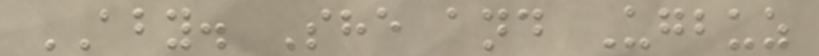ABY. She and Ugbuz
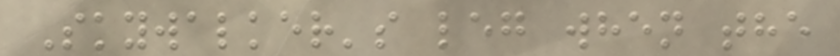Skywalker's leg when the
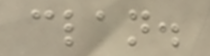clan.
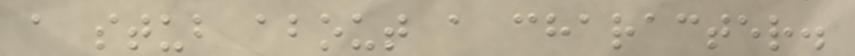a stub about a character.
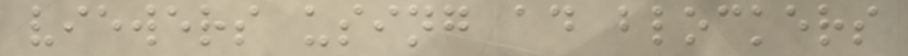viewers using ad blockers
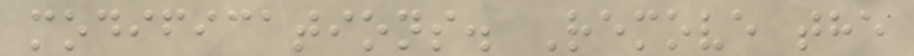modifications. Remove the
